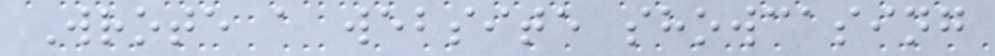Wrote a website showcasing
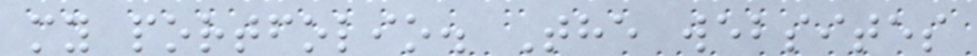my portfolio. The websites
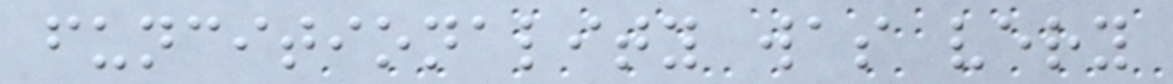funcitionality was very
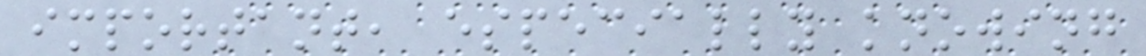important, especially knowing
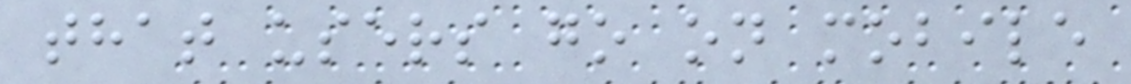that users go on mobile
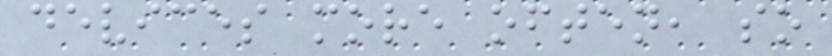devices more often, so
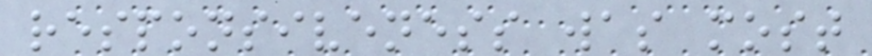responsiveness was most
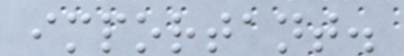important.
